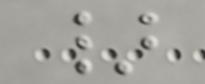}
